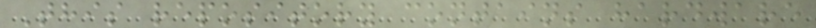This repository contains hardware
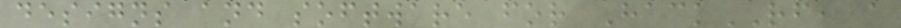designs and software for HackRF, a
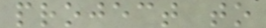project to
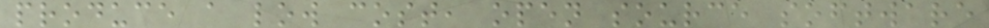produce a low cost, open source software
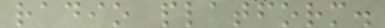radio platform.
